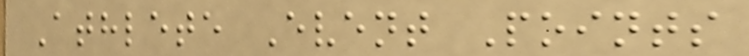Athlete Event Points
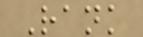Rank
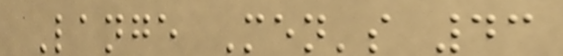Lange Men's 43
